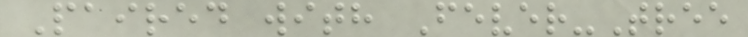Paired with Fever-Tree
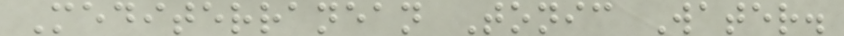Mediterranean Tonic Water.
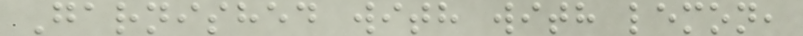Garnished with with lemon,
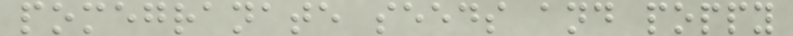pomegranate seeds and poppy
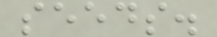seeds.
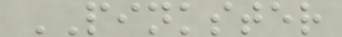PINKSTER
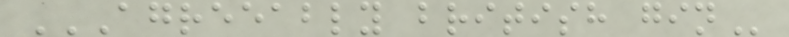AGREEABLY BRITISH GIN
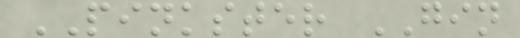PINKSTER GIN
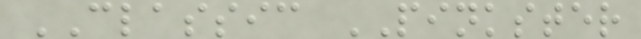CLASSIC PINKSTER
